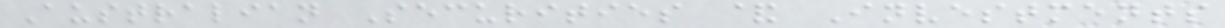Australian Securities & Investments
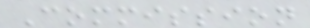Commission
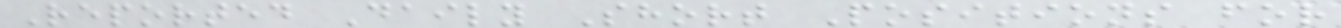Reported Daily Short Positions for
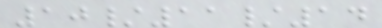10/11/14
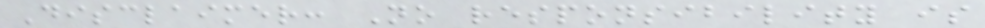Disclaimer: No responsibility is
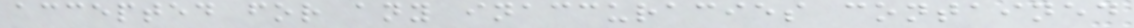accepted for any inaccuracies contained
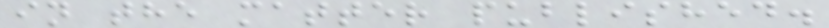in the matter published.
